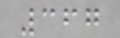367
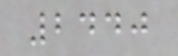2440
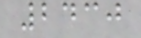2430
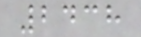2438
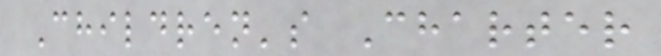Children's Charter
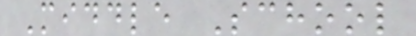Middle School
